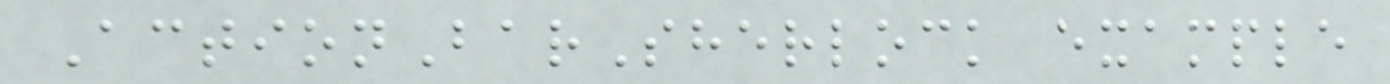ActionBarSherlock example
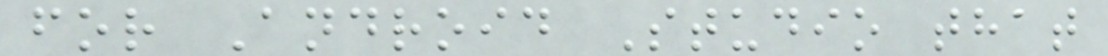for Android Studio that
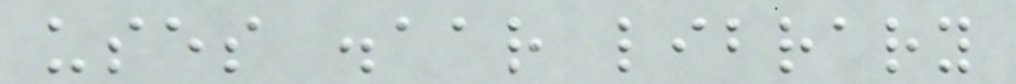uses .aar library
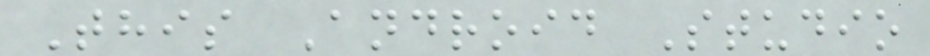This Android Studio
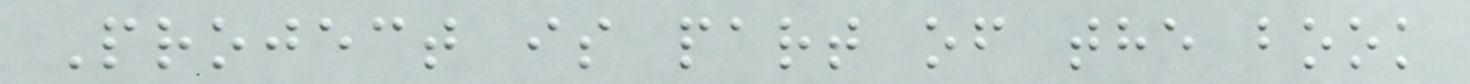Project is part of the book
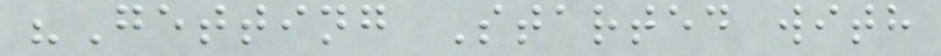"Getting Started with
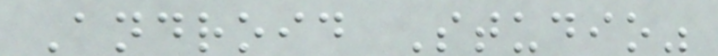Android Studio"
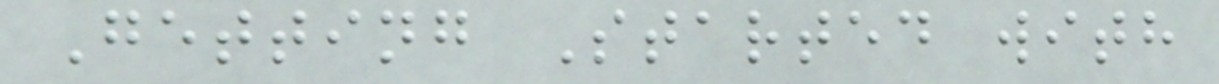Getting Started with
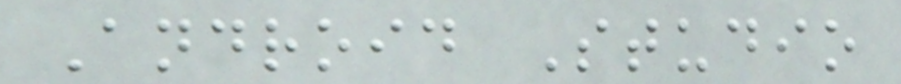Android Studio
